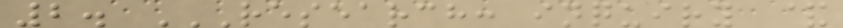2. RESEARCH: INQUIRY &
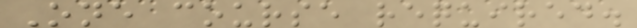One course required.
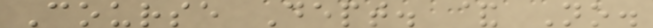Course Dept. & No.
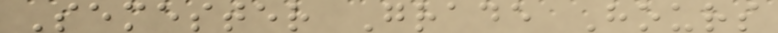Semester Grade Hours
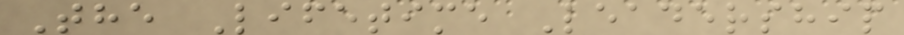The Lifetime Leadership
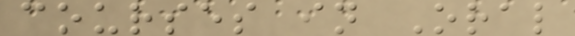courses in Oral
